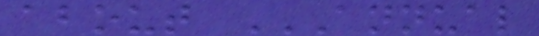about ANNUAL
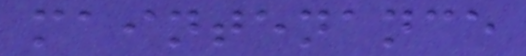maintenance
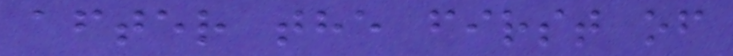after the first of
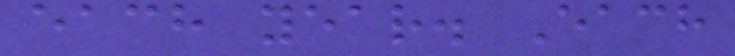each year. Each
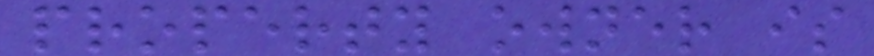property owner is
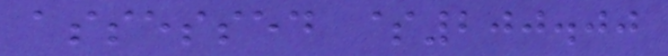assessed $200.00
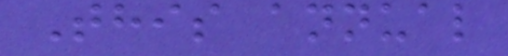This annual
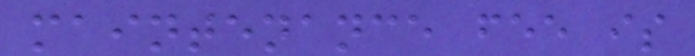maintenance fee is
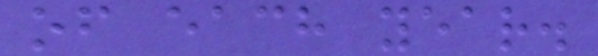of each year.
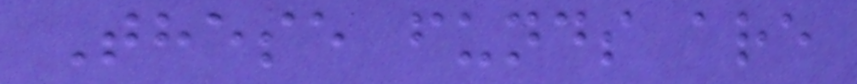These funds are
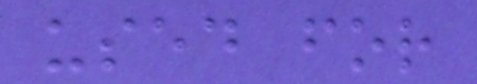used for
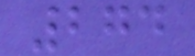274
